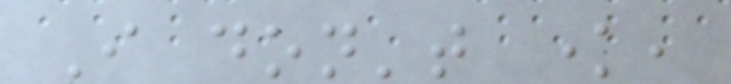I don't know,
